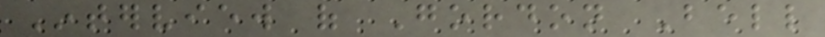Interview of Gordon Bell
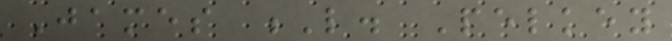James L. Pelkey
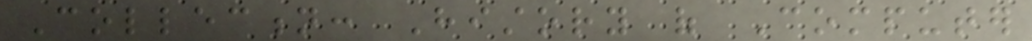Collection: History of Computer
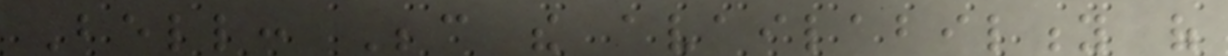Bell: Because the availability of
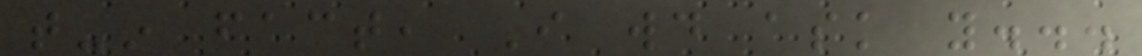that-in fact, I would ask you...
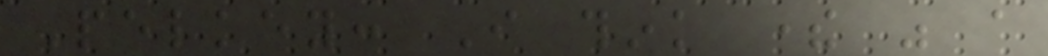Pelkey: I think there was a
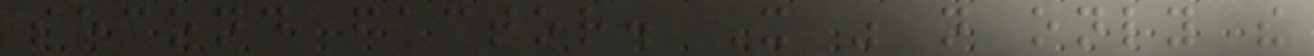second factor. It was not only the
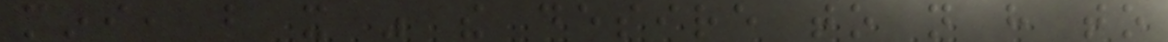mini, but it was the desire to not have to
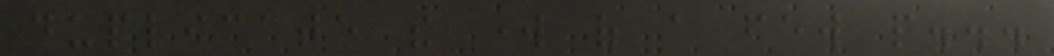duplicate the work of a few people...
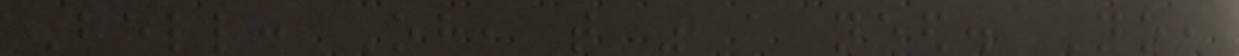Bell: Oh, that was a need. No,
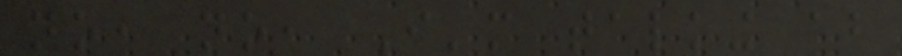no, no, I'm talking about
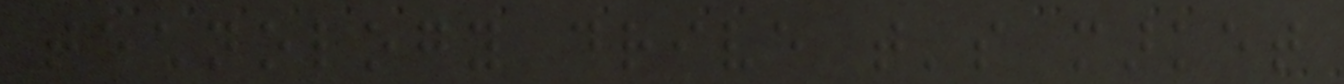technology drive that's market
